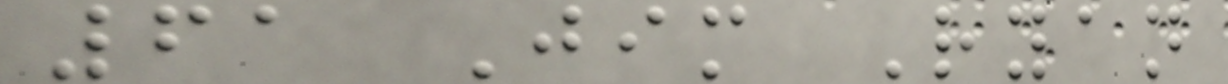61 Jim Ryan
